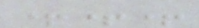+++
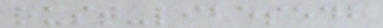rust-libesedb
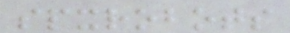spxrobots
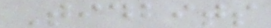Tidbits
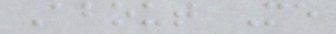About Me
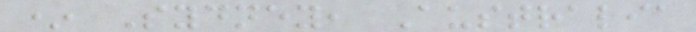* Sydney, Australia
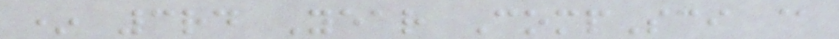* 3rd Year CompSci @
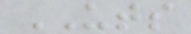UTS
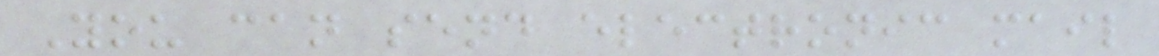You can send electronic mail
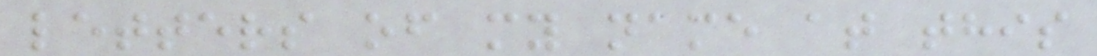letters of my name at this
